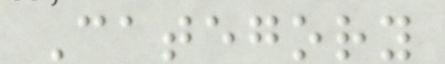Category
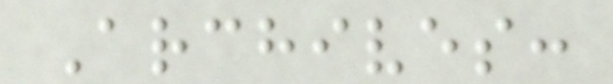Archives:
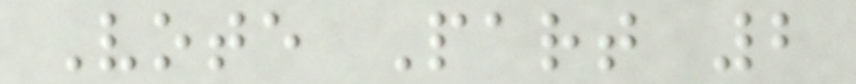Vote Part 2
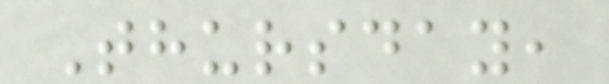Thursday,
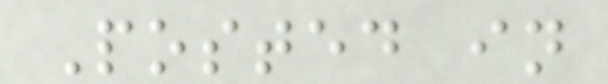Posted in
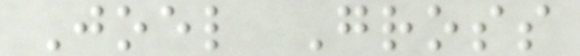Joel Gross
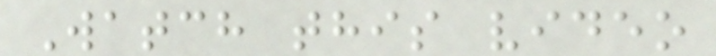Watch this video
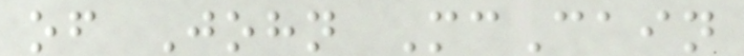of John McCain
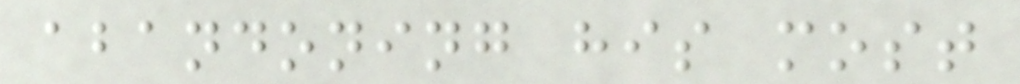abandoning his most
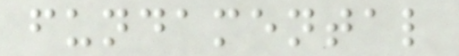fundamental
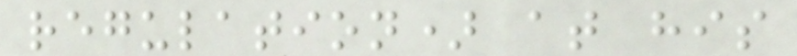regulation) at his
